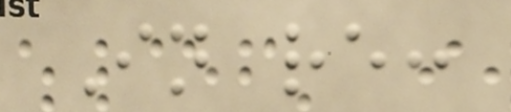In re:
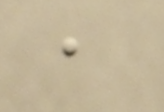,
